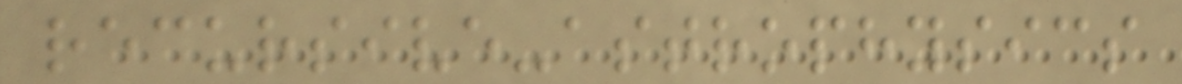recursive-astrophysics
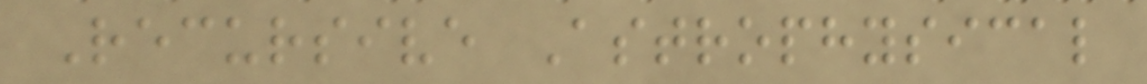Recursive Astrophysical
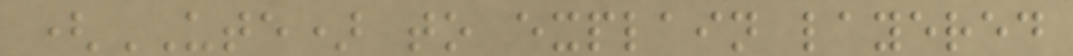(UTE) to explain layered
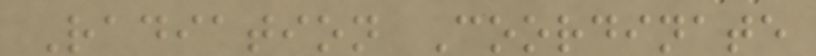Radiation Coordinate
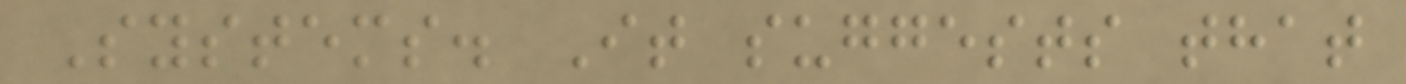Systems. It suggests that
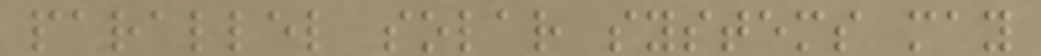parallel solar systems may
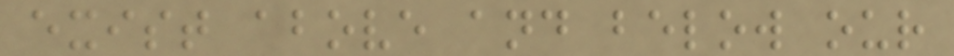exist above and below our
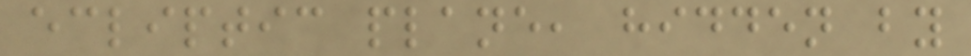ecliptic plane, hidden by
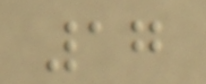17
